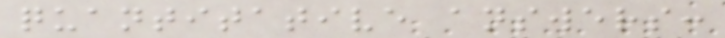quantitative answers:
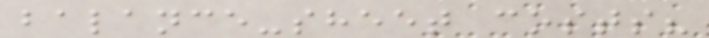balance-sheet costs?
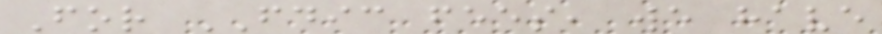For FDIC fees, we have
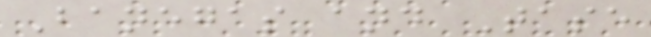Banegas and Tase
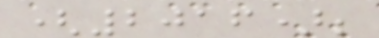(2016);
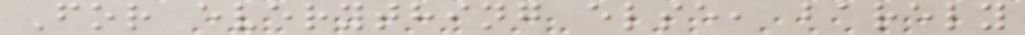For everything else, barely
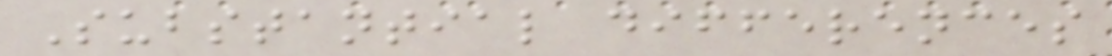Substantial differences
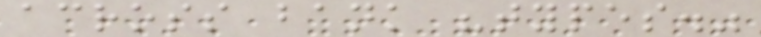across bank "types."
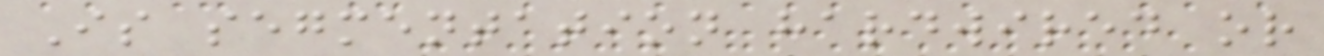Is segmentation hardwired or
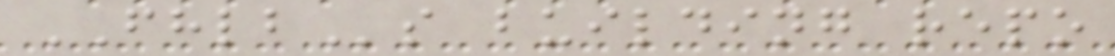FHLBs building repo
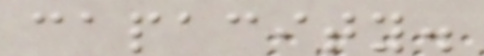capacity.
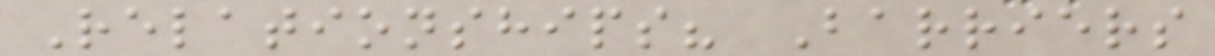Relationships? Barriers
